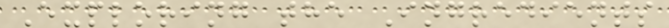Exploring the Ingredients
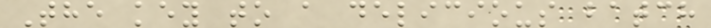The key to a delicious batch
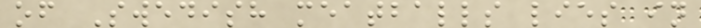of Swedish meatballs lies in
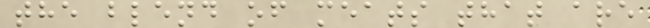the blend of meats that are
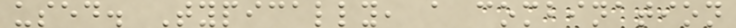used. Typically, a combination
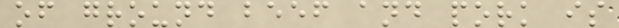of ground beef and pork is
